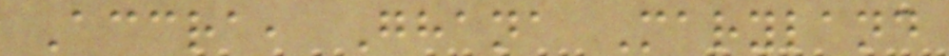Accra, Ghana Maryland
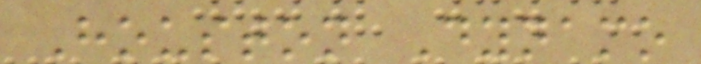Houston Dynamo
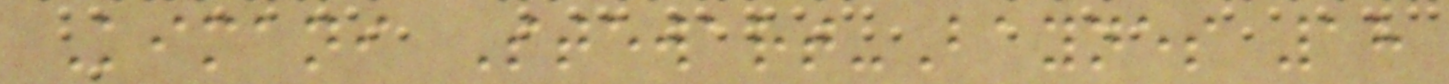Kimani Stewart-Baynes 18
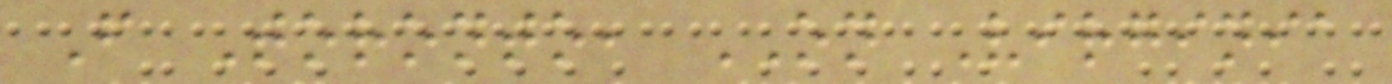F Toronto, ON Virginia
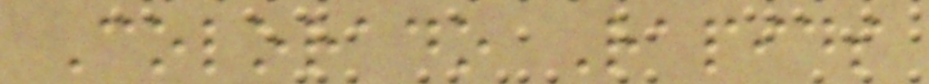Colorado Rapids
